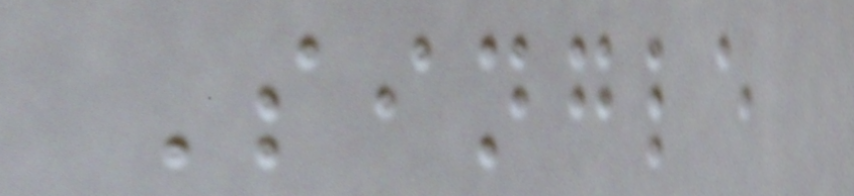Single
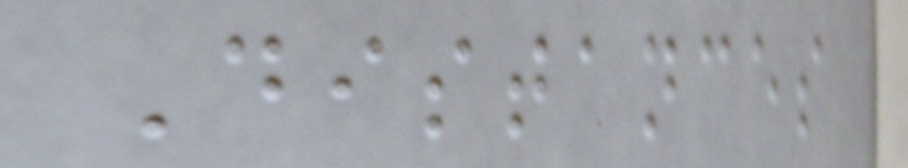Distances
